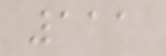111
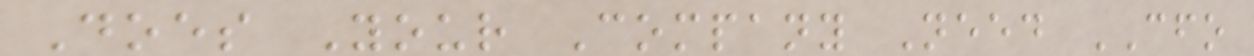Does Your Company Need CFO
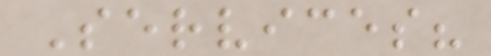Services?
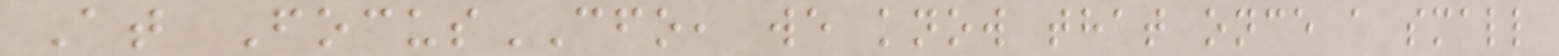At FocusCFO, we know that once a small
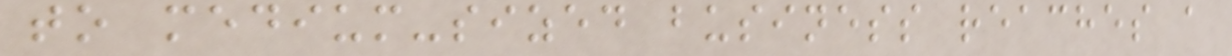to medium-sized business reaches a
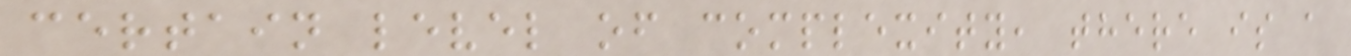certain level of complexity, there is a
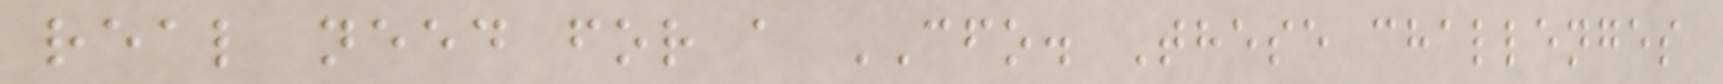real need for a CFO. These challenges
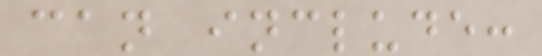can include:
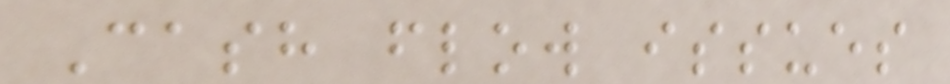Cash flow issues
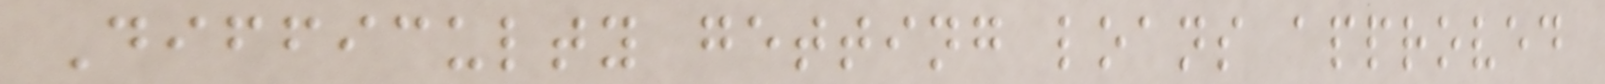Difficulty getting loans approved
